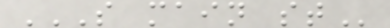S MAIN ST
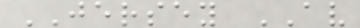JERSEY AV
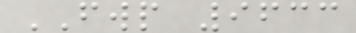FWP 9633
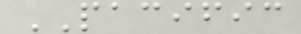PACIFIC
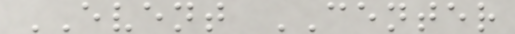EVENT CENTER
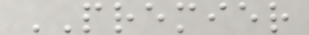PREMIER
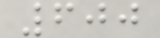600
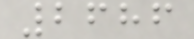2686
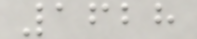1628
